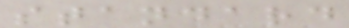standard
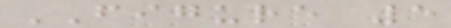FIGURE 5
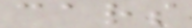cars
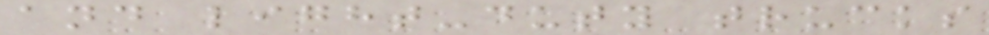and light-duty trucks
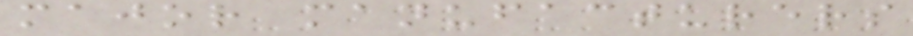major manufacturers
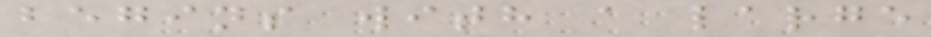begins with a large
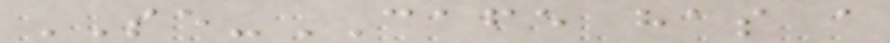SE-CAFE has a
